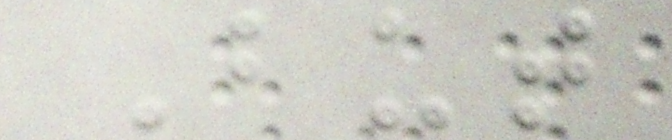But
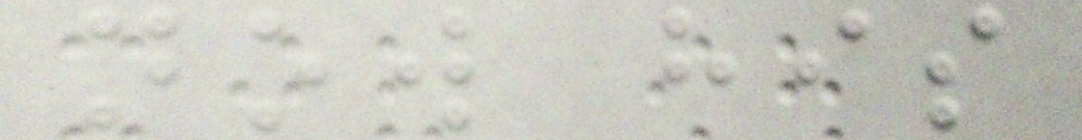now his
